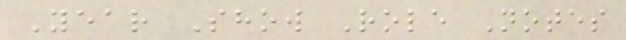Year Show Role Notes
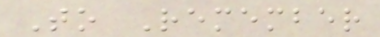To Remember
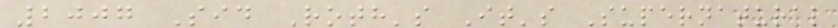2007 Sid Roth's It's Supernatural
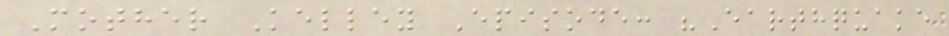Mother Kelley Episode: "Earthquake
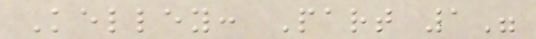Kelley: Part 1"
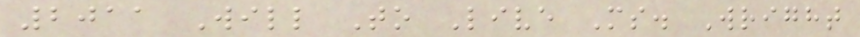2011 Will To Live Ms. Wright
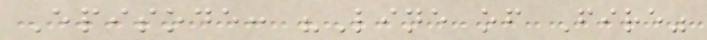Episode: "Line of Fire"
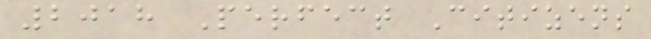2018 Perfect Citizens
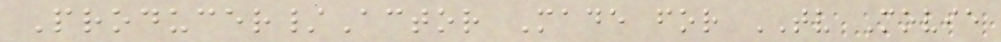Producer/Actor Made for TV Movie
